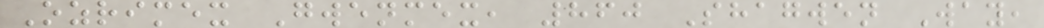Ozrimex Gwenmex, 860 Shagwen Way,
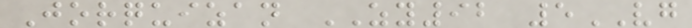Jorquizan ZY92 5VG
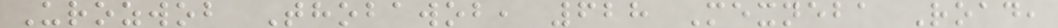Urozwob Thobawob, 628 Mexneba Road,
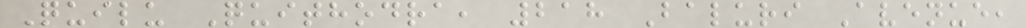Quilu Quithodra, 218 Baluri Avenue,
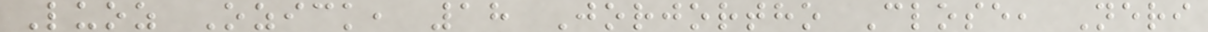Luoz Ozick, 18 Jorjortho Close, Neri
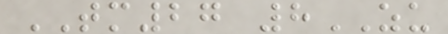TM27 8ZU
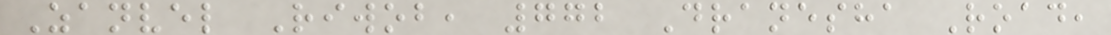Zanvel Riwob, 772 Dranesha Road,
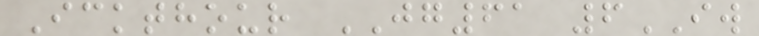Ickthour JG61 6IW
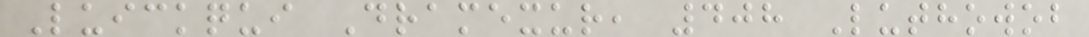Luickqui Dramexur, 408 Luthowob
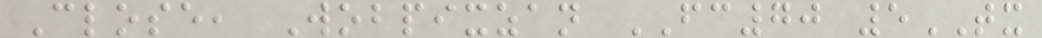Close, Wobpixzan FC70 5TX
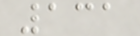131
